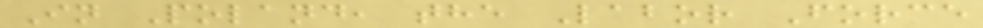In Poland, the Labor Force
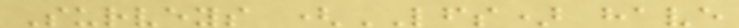Surveys (LFS) have
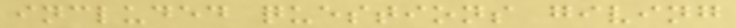included questions giving
